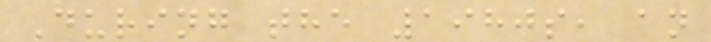During the 1980s, an
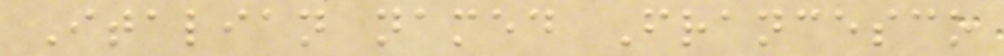Italian named Francesco
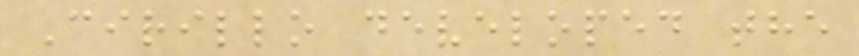Cirillo developed the
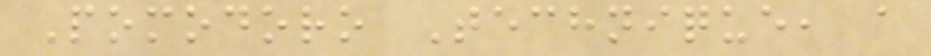Pomodoro Technique, a
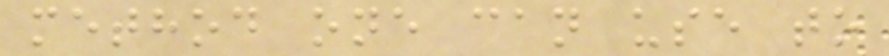method one can use to
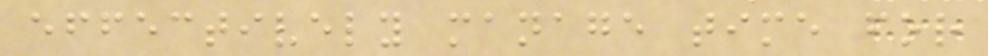effectively manage time for
